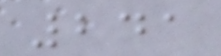241
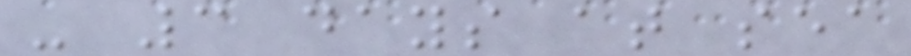- 3 days at sea
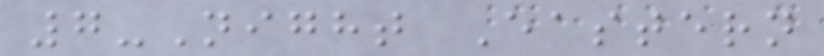7-Night Eastern
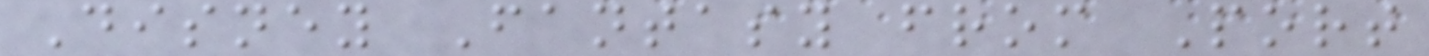Disney Fantasy from Port
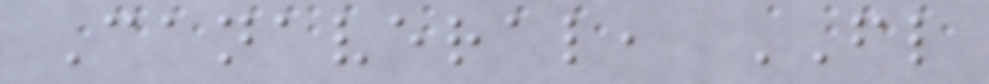Canaveral, FL
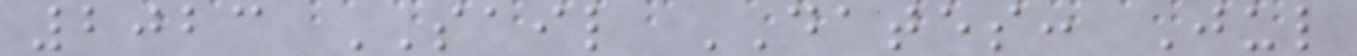2023 SAIL DATES: Jul
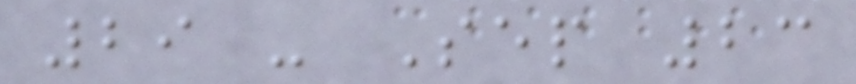29 - Sep 23
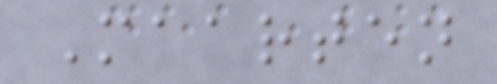Maarten
